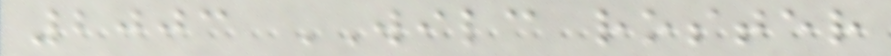2003 WILC roster
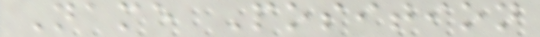Name Position
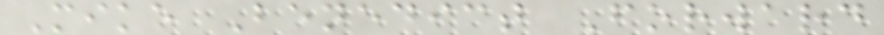Mike Benedict Forward
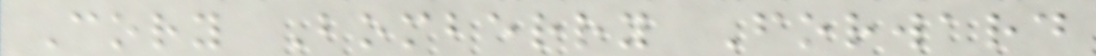Cory Bomberry Forward
